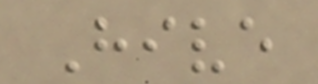Hive
